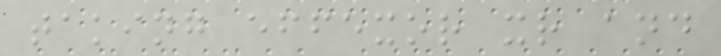taking effexor xr and
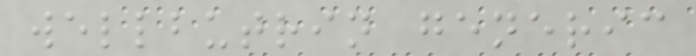wellbutrin generic
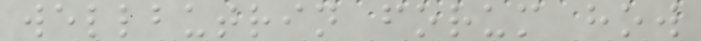wellbutrin forum how
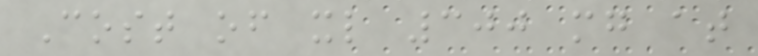Cost of xl 300 mg at
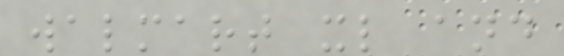walmart xl and
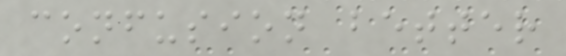confusion better
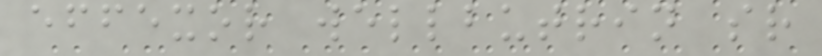effexor wellbutrin sr
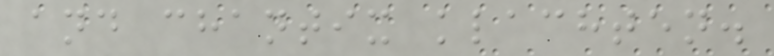and chantix klachten.
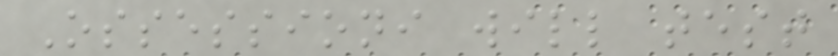Ossessioni will test
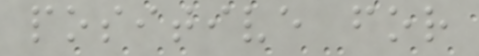positive for
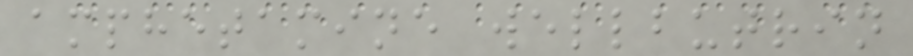amphetamine wellbutrin
